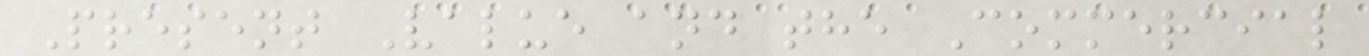Present Value and the Commercial
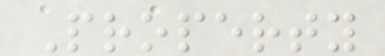Property
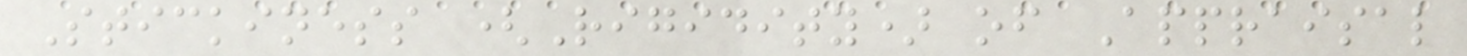Stickiness (Rigidity) of Appraisal
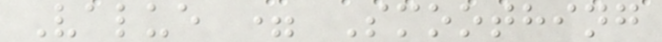Value = Smoothing
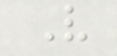V
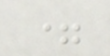=
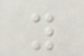y
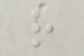r
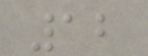12
